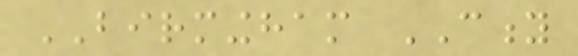BIRMINGHAM CITY
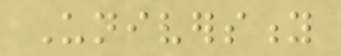University
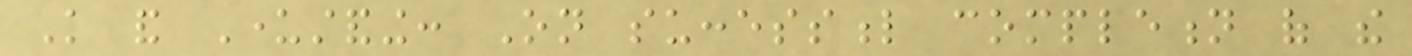Knowledge and Understanding: On successful completion of the
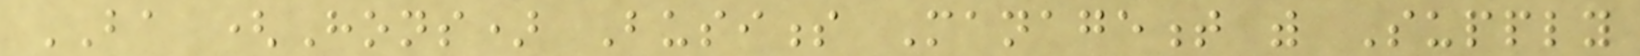BA (Hons) Business Management with Supply
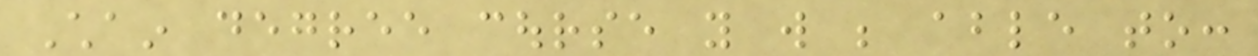Chain degree course you will be able to:
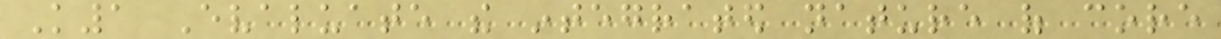K1 Evaluate the integrated nature of core
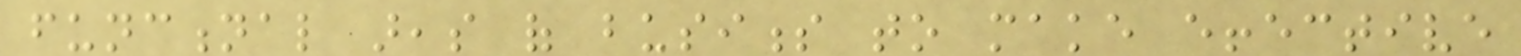functional areas of business to make effective
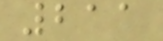211
